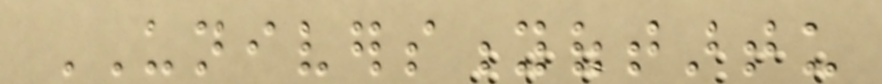UNIVERSITYOFTARTU
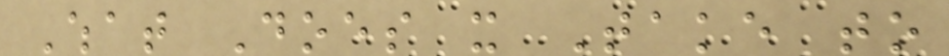What Does it Take to
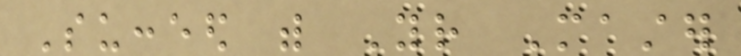Succeed with Your Master
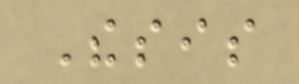Thesis
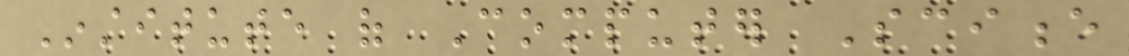Institute of Computer Science
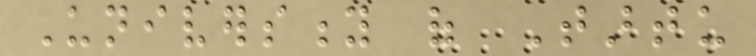University of Tartu
